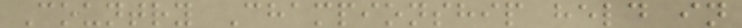Country Championship held in
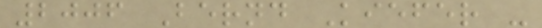2006 Bernd Kiefer -
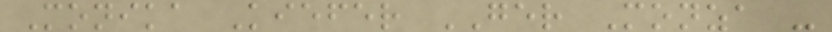Monika Kiefer GER Monza -
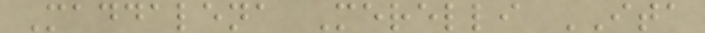Maddalena Merelli ITA
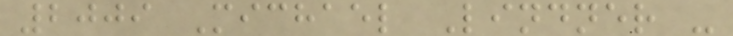2009 Michael Lindner -
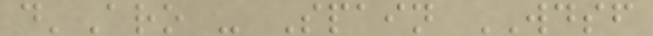d'Aro - Spain WDSF
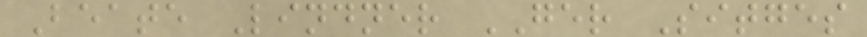Beate Lindner GER Sitges
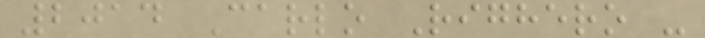2014 Carlo Righero -
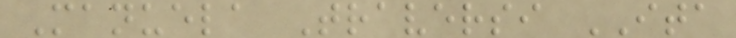Manuela Traversi ITA
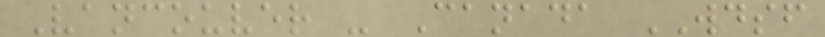Vancouver - Canada WDSF
